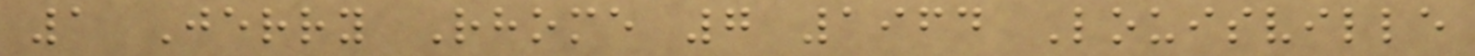1 Jerry Rhome 7 1964 Louisville
